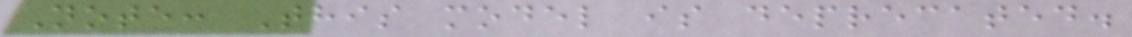Note: This model is deprecated.
